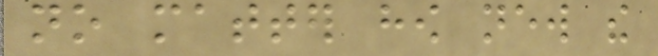no matter how new the
